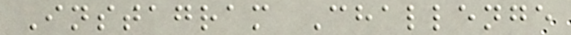Instagram Challenge
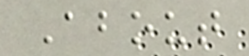About
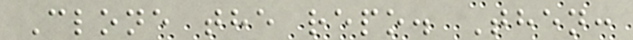Clone the repo. Then:
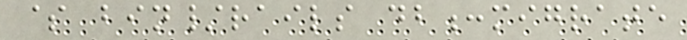$ bin/rails db:migrate
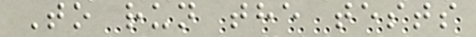To run the tests
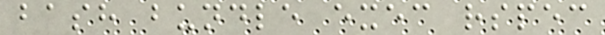bash bundle exec rspec
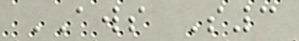AWS S3
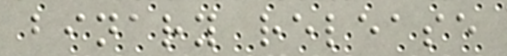binary release
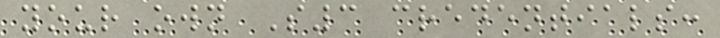your own S3 credentials:
